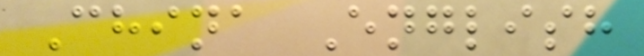China English
